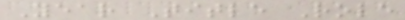Year Title Role
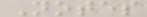Notes
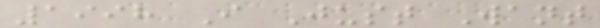1998 I Just Want
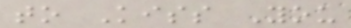to Kiss You
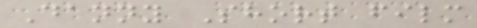Danny Short film
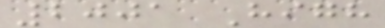2001 High
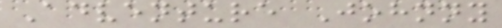Adventure Johnny
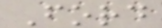Ford
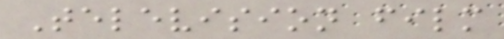Television film
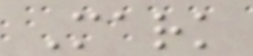Mark
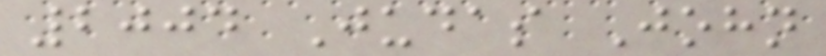2004 Judas John
